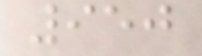950
